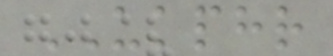UKPHR
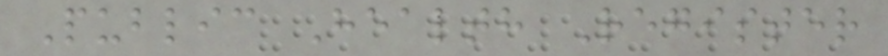Public Health Register
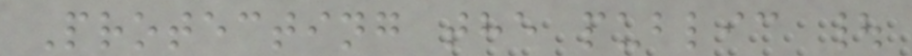Protecting the public |
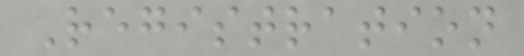Registration
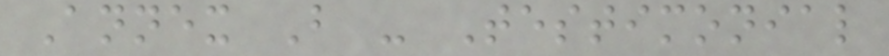Annex B - Testimonial
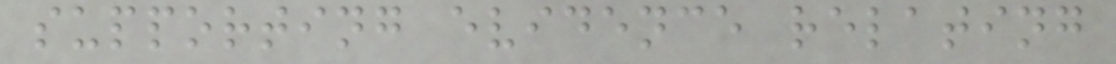supporting evidence relating
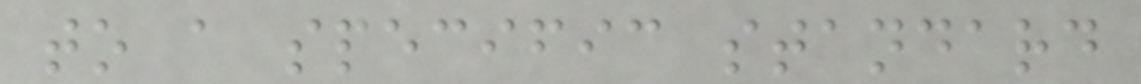to a specific standard
